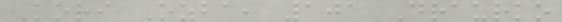Kori Ozba, 101 Draurko
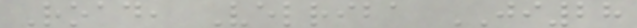Road, Velriba JI28
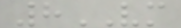8VM
